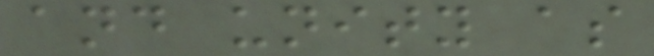and unity as
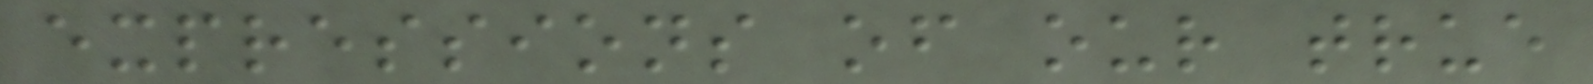expressions of our true
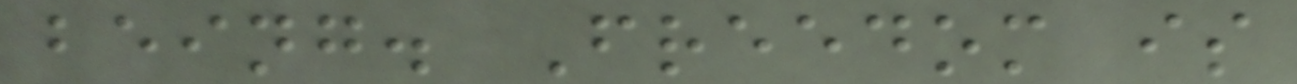being. Freedom is
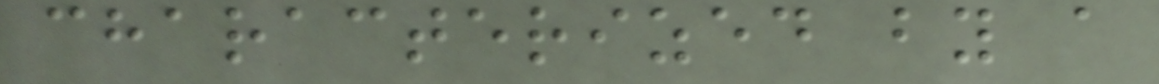characterized by a
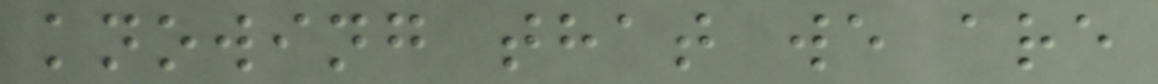knowing that we are
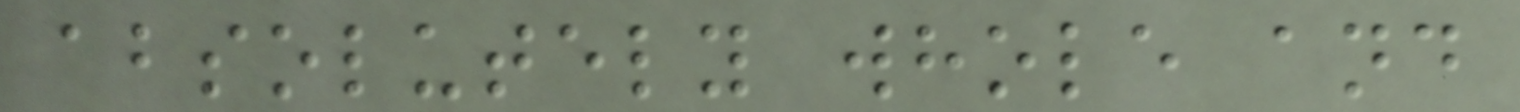absolutely whole and
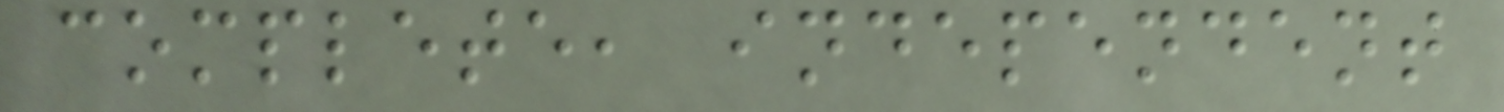complete, independent
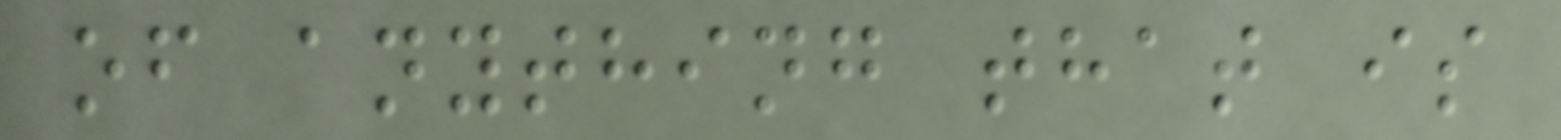of anything that is
